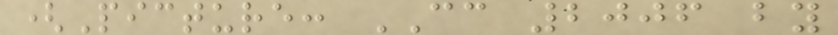(Picture: CC 2006 by
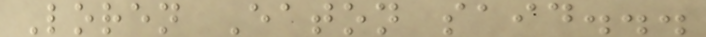Loren Eaton said...
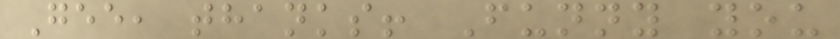Gee, thanks! Funny you
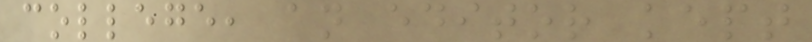college, an editor kept
